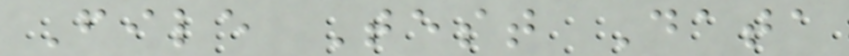File Test Data
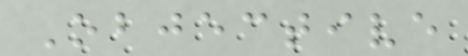Objective
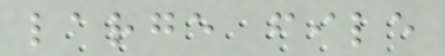large file
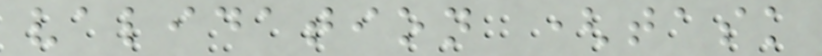validation (task
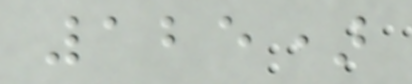125)
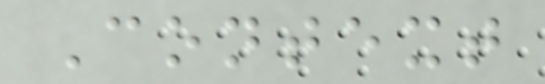Context
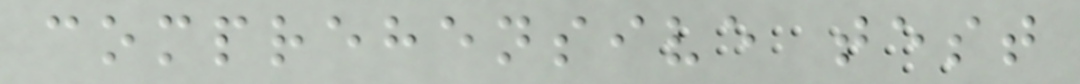comprehensive test
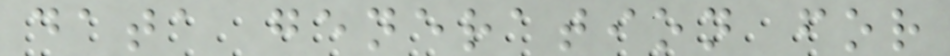data generation for
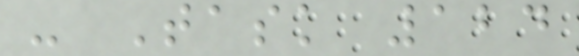- Task 124
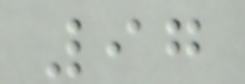97
